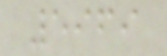5969
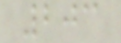203
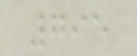795
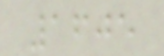1605
